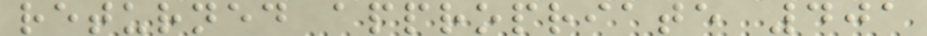returned appropriate 401
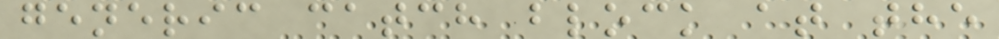generic catch block at the
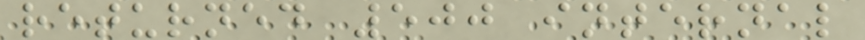returned 500 internal
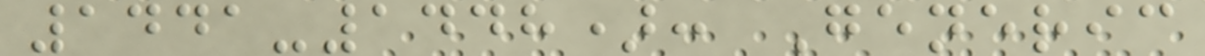1441-1448): Generic
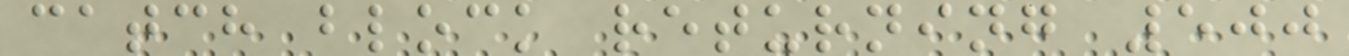catch block returning 500
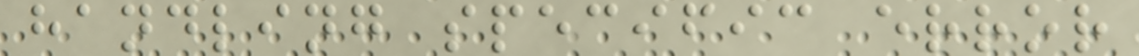handling specific error
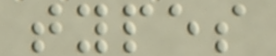types
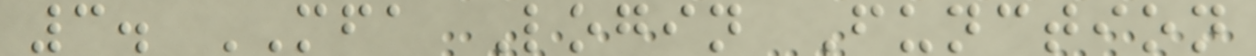3. MFA Login Function
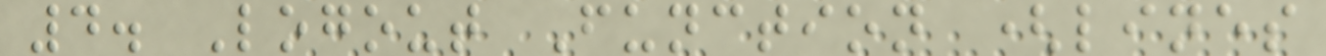4. Logout Function (lines
